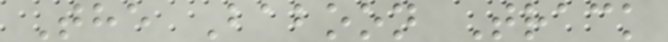The Baboon Track
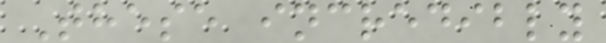These incredibly
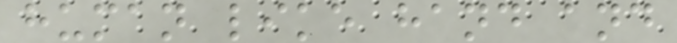human like hand and
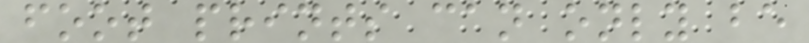foot prints can only be
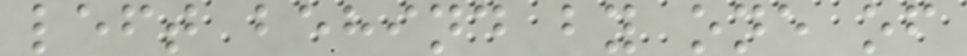left behind by one of
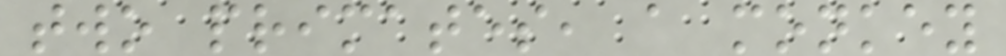two primates, a monkey
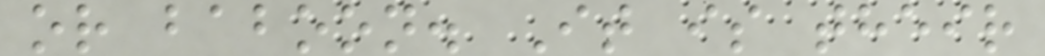or baboon. It is their
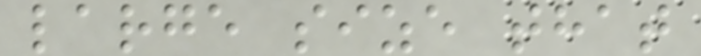large size that
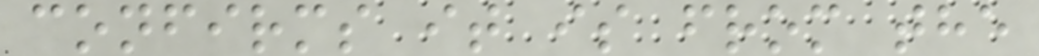confirms it is from the
